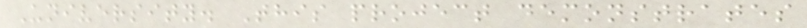University. This project demonstrates
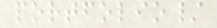portfolio/
